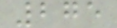275
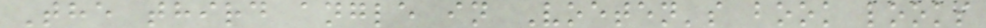The third angle in Voeten's book looks
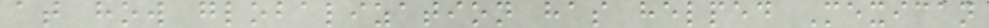at how globalization has helped Mexican
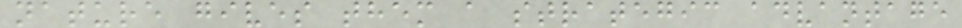nature gives them a strategic advantage
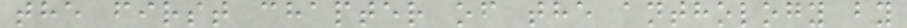the first chapter of the anthology by
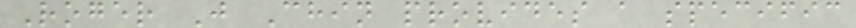Roger J Chin provides a specific
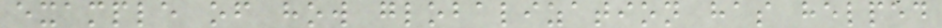example of how globalization has helped
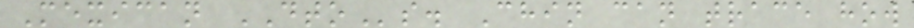Mexican DTOs. Chin can trace how
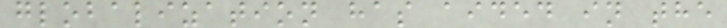globalization has aided in the
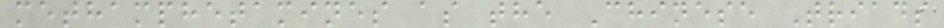methamphetamines as the Chinese Triads
